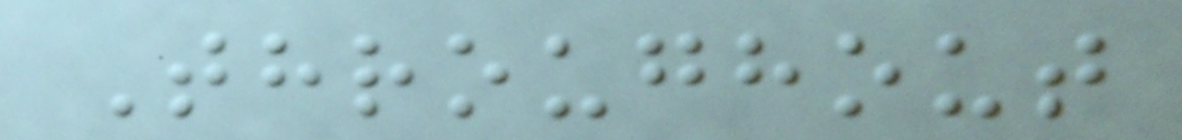Throughout
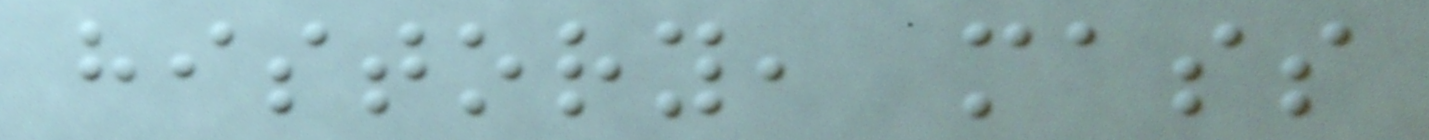history, mass
